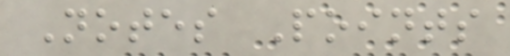Notes Points
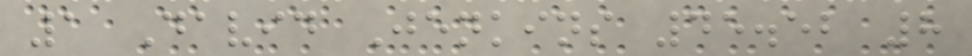1 David Jenkins 45.52 8
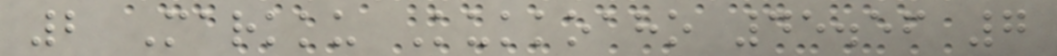2 Markku Kukkoaho 45.56 7
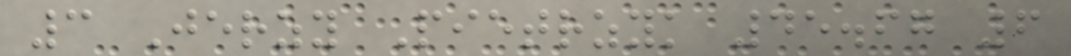3 Jerzy Pietrzyk 45.67 6
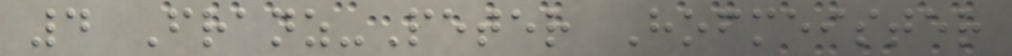4 Franz-Peter Hofmeister
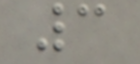3
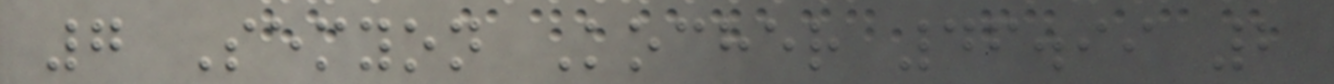7 Semyon Kocher 46.99 2
